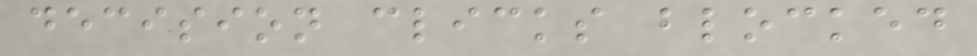decision clicks blocked
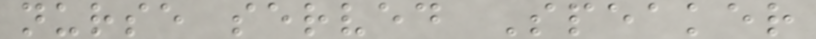nurse served Speaker
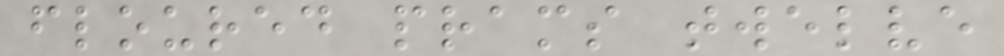floured prams twelve
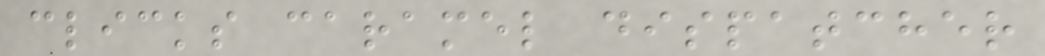clicks caramel dispatcher
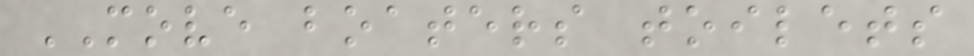MOVE boaters toilets
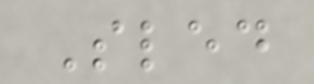Sled
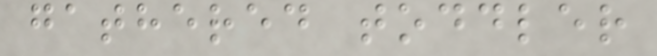gathered toddler
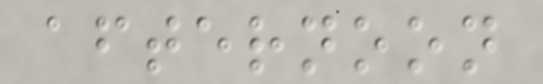afternoon
